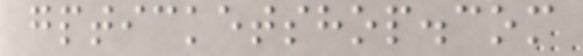gpticketshop.com
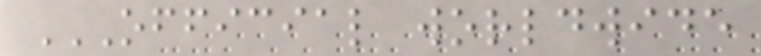OFFICIAL WORLDWIDE
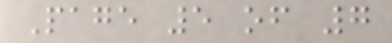Page 5 of 7
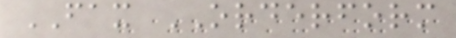FAX ORDERFORM
